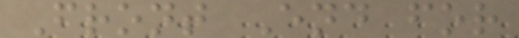Front End for
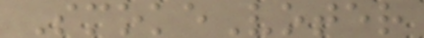SmokeVoter
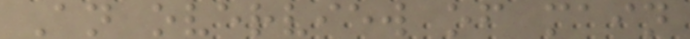An overview of main
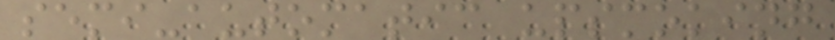semi-automatic upsmoking
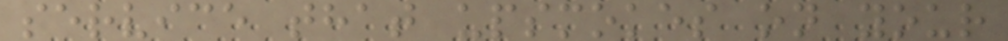service that upsmokes on your
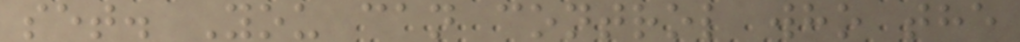set. You can control who the
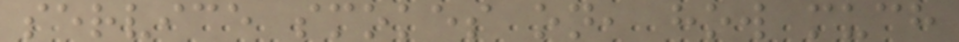service smokes on, how much
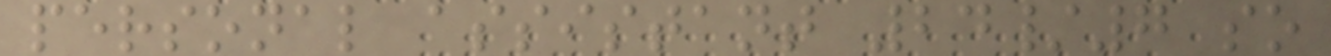personal assistant 24/7 so
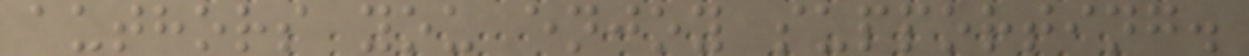authors you enjoy supporting.
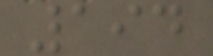194
